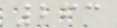263
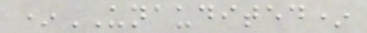*UNAUDITED*
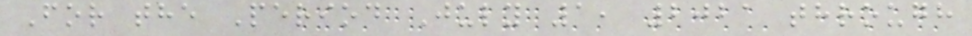For the Period July 1, 2021 through
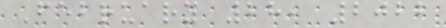February 28, 2022
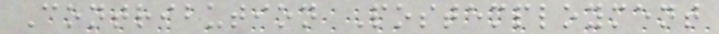Contribution Postemployment
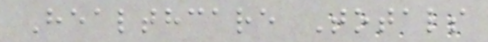Healthcare Totals
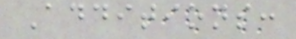Additions:
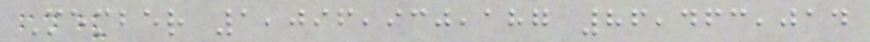Member 1,096,930,187 86,463,014
